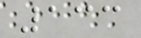133
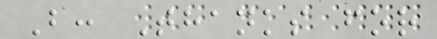B: Thanks for
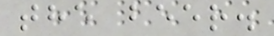the beer.
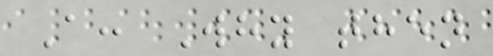A: Why then
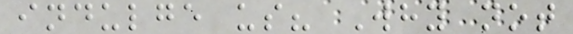indulge us? Why not
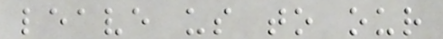leave us to our
